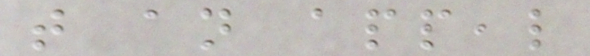that an appeal
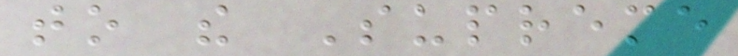to the Supreme
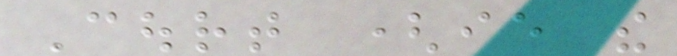Court (ie the
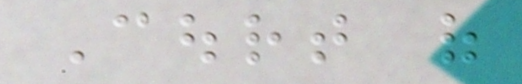Court of
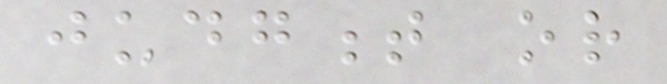judgment or
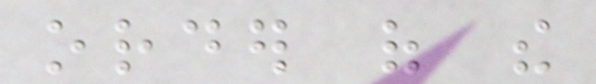order of the
